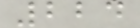224
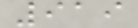919
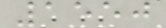1550
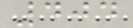404
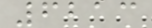6213
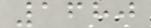1680
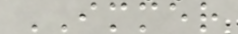IMMER
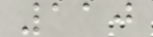110
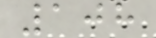108
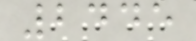2445
